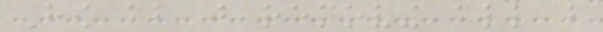How about just removing all but
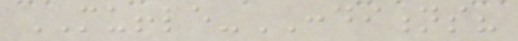MUFFLE-CONDITIONS?
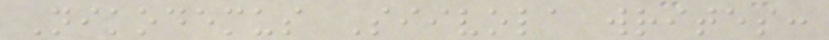Nikodemus Siivola writes:
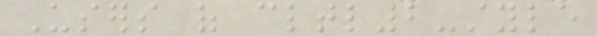Users of cltl2-style
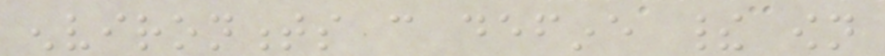environments can define their own
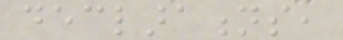declarations,
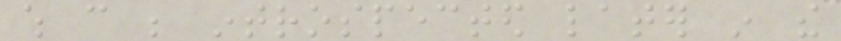which can be introspected later in the
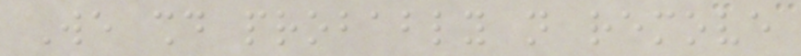We should probably not remove
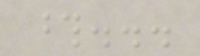those...
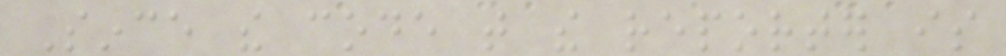Since the code that the reporter is
